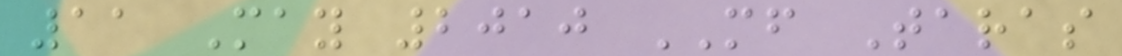11 May 2010 MF Taras
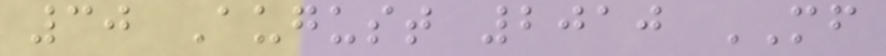30 August 2010 MF
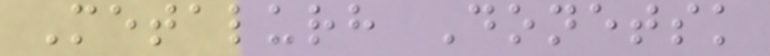Metalurh Donetsk
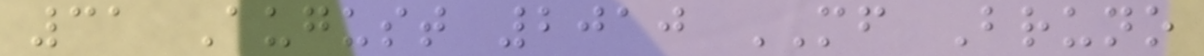31 August 2010 MF Bruno
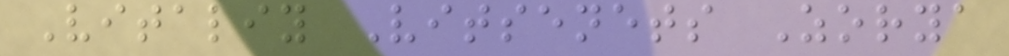Vitaliy Vitsenets Zorya
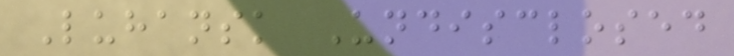Luhansk Undisclosed
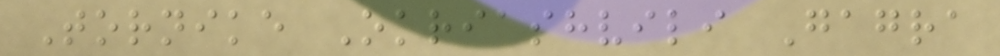Tornike Okriashvili Gagra
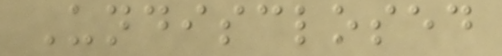Undisclosed
